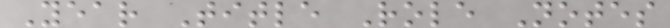Year Title Role Notes
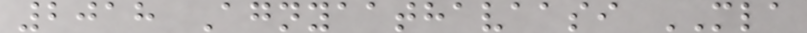2018 Agnyaathavaasi MLA
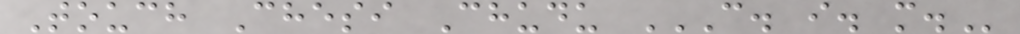Touch Chesi Chudu C. I. M.
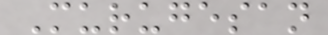Murugesan
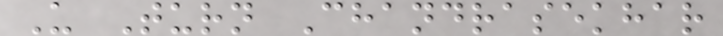U Turn Chandrasekhar
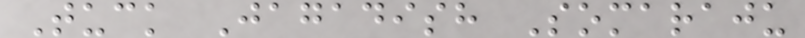Tuck Jagadish Somaraju
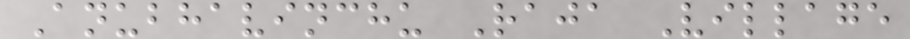Anubhavinchu Raja Village
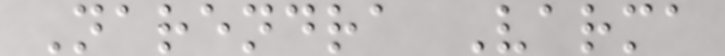Narendra Varma
